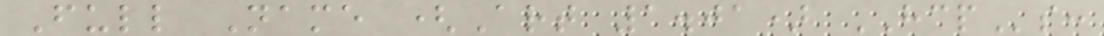Full Name (Art 1.01) HCPs:
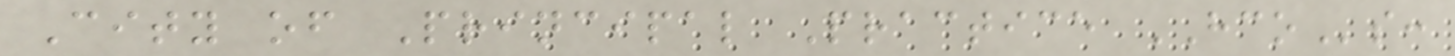City of Principal Practice HCOs:
